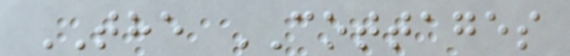THE COTTAGES
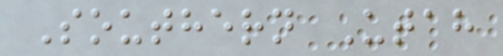Southern Utah
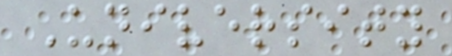University
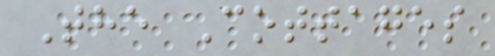The Cottages
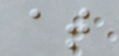at
